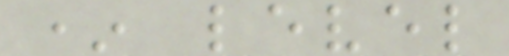* level
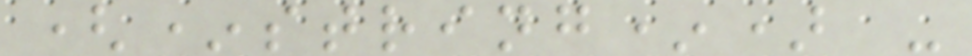(*string*) -
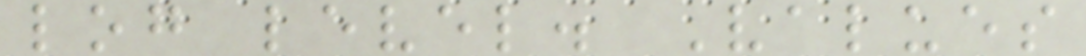log level. Values
